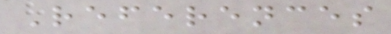References
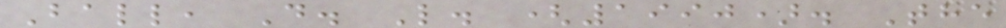Ball, D. L. (1990). The
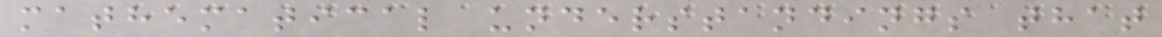mathematical understandings that
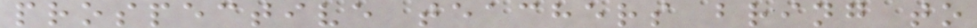prospective teachers bring to
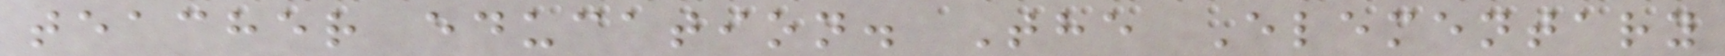teacher education. The Elementary
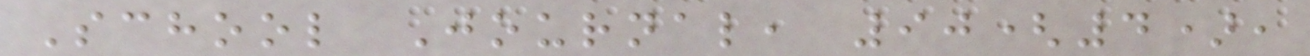School Journal, 90(4),
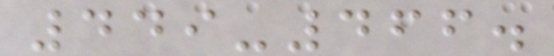449-466.
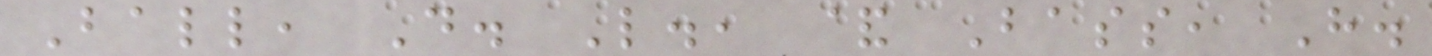Ball, D. L., & Bass, H.
